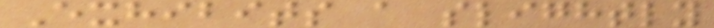Exhibits a slightly
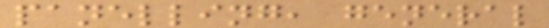panelling, general
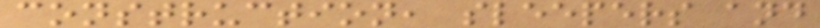construction, sleepers and
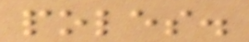poles.
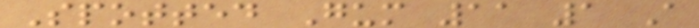Spotted Gum 11 1 A
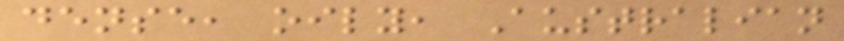dense, oily, Australian
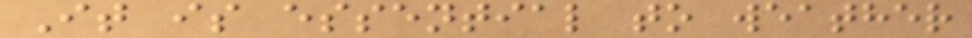It is essential to weather
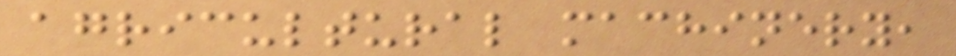agricultural machinery,
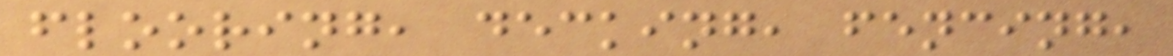flooring, decking, fencing,
